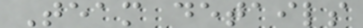Team details
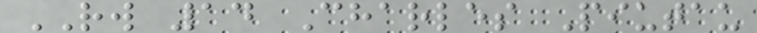RW 14 Charles Piutau
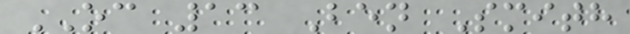OC 13 Ben Smith
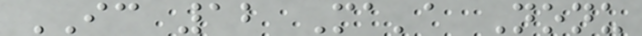IC 12 Ma'a Nonu
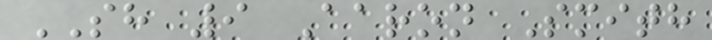SH 9 Aaron Smith
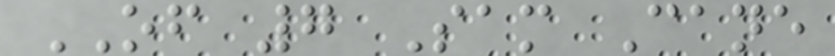OF 7 Sam Cane
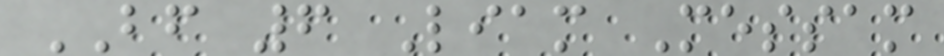BF 6 Liam Messam
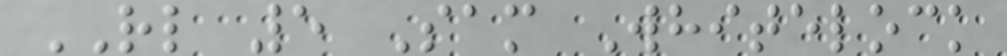RL 5 Sam Whitelock
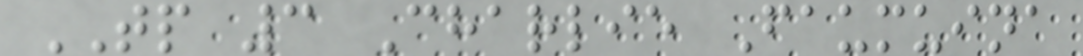TP 3 Charlie Faumuina
